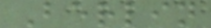Berlin
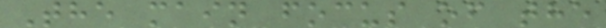The main focus of the
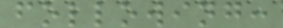following:
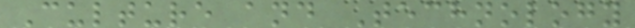Culture and Technology
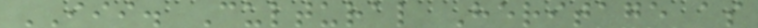III. Cultural Heritage as
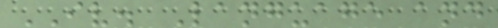IV. Language and
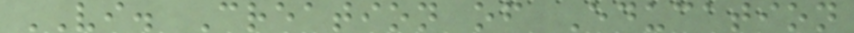VI. Creation of Education
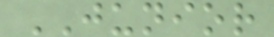JUNIOR
